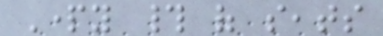Party # of seats
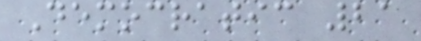Democratic 21
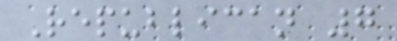Republican 7
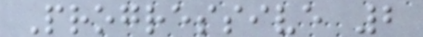Progressive 2
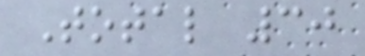Total 30
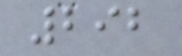292
